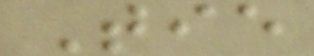Tie
